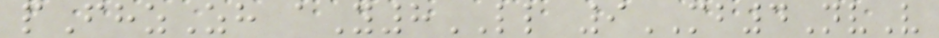pFhzZh aY8LL 9MB4NvV
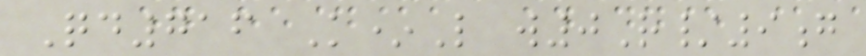Qd716 K*L w0R/9g
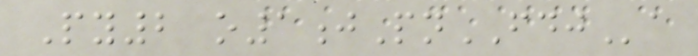Py2 o1jPnFDJa
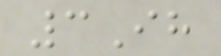3Ih
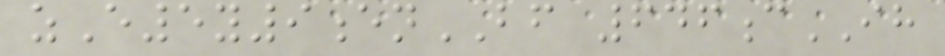zE5y9enBF 646cIH
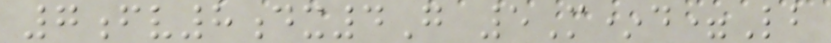7fv8dx4G 5M*d=Lb
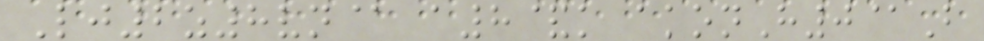Lj2z8vn@ a8&k akonH0@B
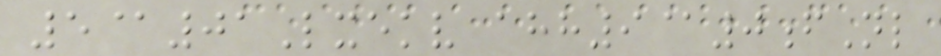5@01Lxekv ahh9@0fNl
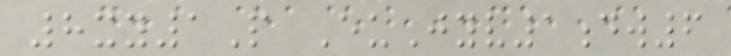8xy1P EuJyv1dw6
